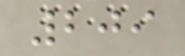209
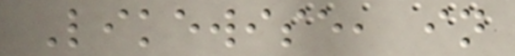Likewise, in
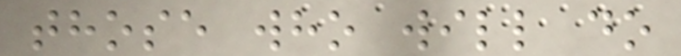those who will do
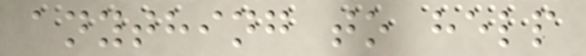anything to help
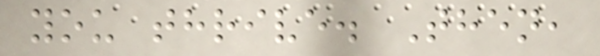you thrive. Then,
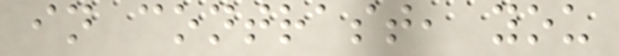in contrast, you
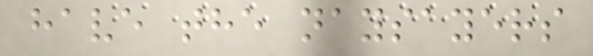have the naysayers
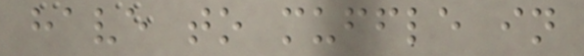have to muffle in
